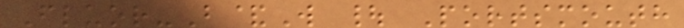Fluor-B&W | Portsmouth
